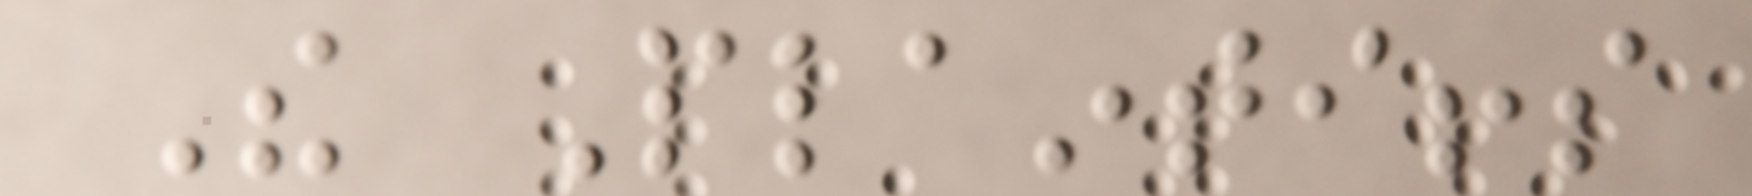The Plaintiffs
